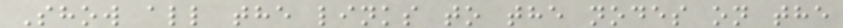Show all the links to the nodes on the
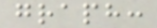graph:
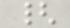{
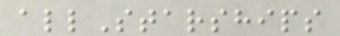allStarships
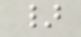}
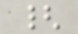{
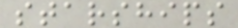starships
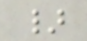}
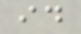id
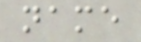name
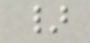}
